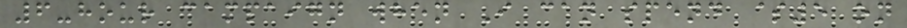6-hour campaign when I can spend $5 on
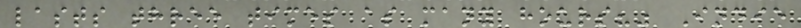lasts three times as many hours?" Indie
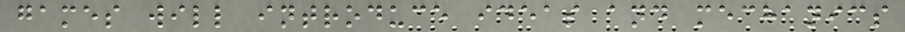games will introduce ideas and mechanics
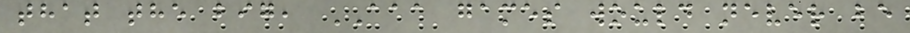that the big, AAA games would never be
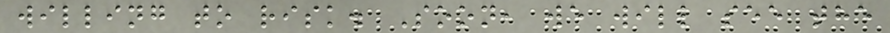willing to risk. Soon, we will see the
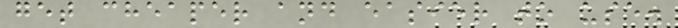get cheaper and easier to use.
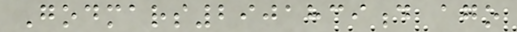Godmars2901839d ago
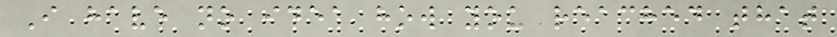I have no idea how you reached that
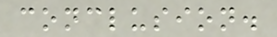conclusion.
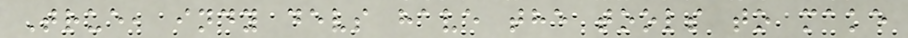True, indy devs have the tools to make
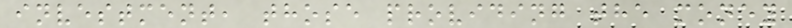investment, those providing the money
